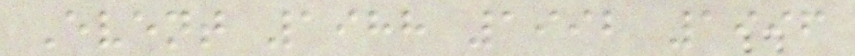Event 1988 1992 1996
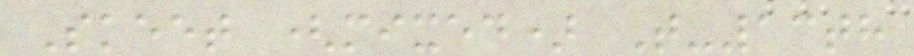Skeet (mixed) T-13th
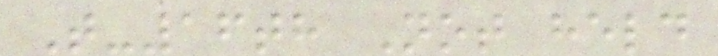T-16th Not held
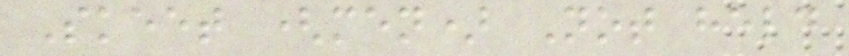Skeet (men) Not held
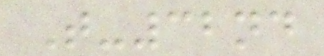T-32nd
